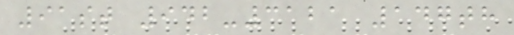91st 942-3121 147th
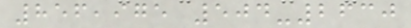856,975 504-2630
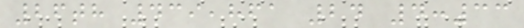26th 439,861 24 4:33
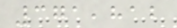371,812
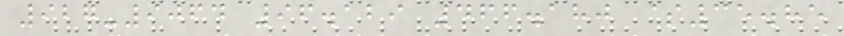927-9064 96.129 466.180 $35.85
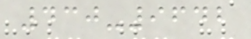430-9642
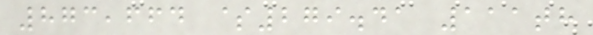873,664 $279.41 111th
